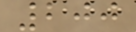200
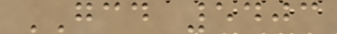GCD 5403
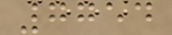7754
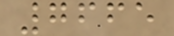7665
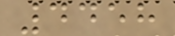4458
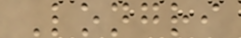Longri
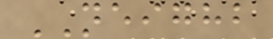NEIGHB
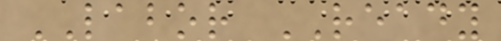LABOR READY
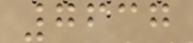7637
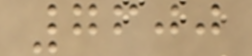7600
